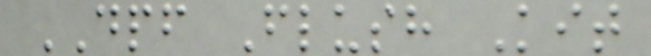DPF Flush Kit
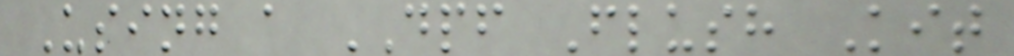Using a DPF Flush Kit
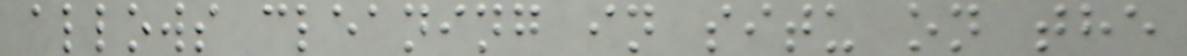allows cleaning in situ on the
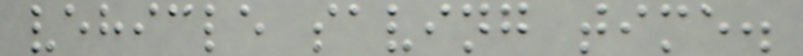vehicle saving time.
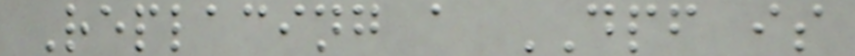Replacing a DPF is
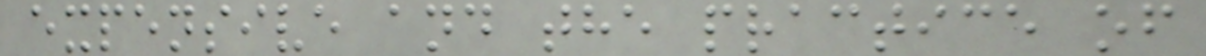expensive and the practice of
